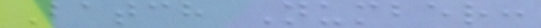Batch Number:
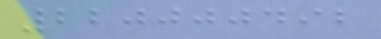220000492
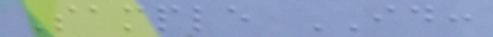Sample ID:
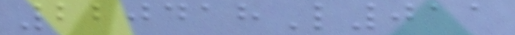220418L011
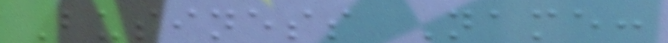Business Name:
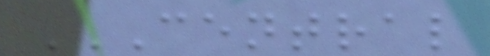CENTRAL
